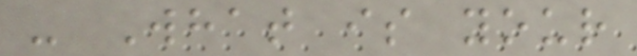- What is your
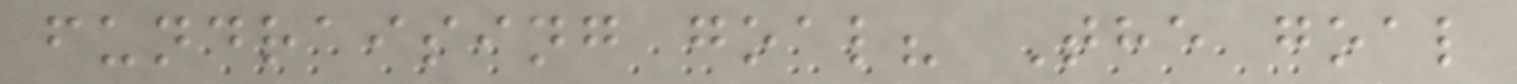fundraising goal? The goal
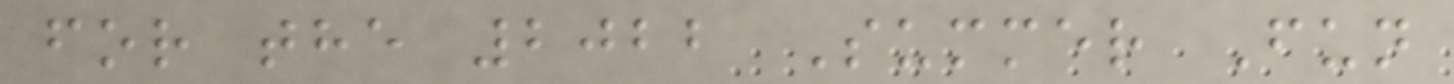for the 2022 Summer Fun
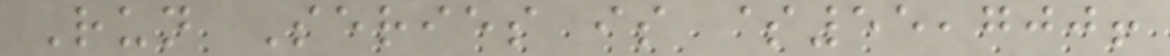Run Series is $55,700!
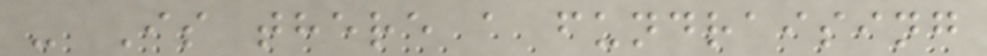- Is there a fundraising
